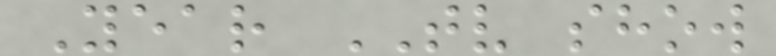Year TV show
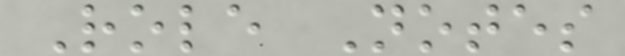Role Notes
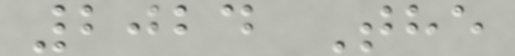2024 The
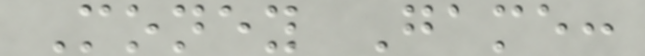Money Game:
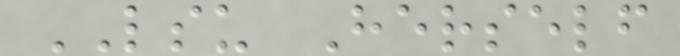LSU Herself
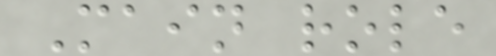Main role
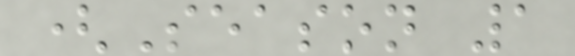(Season 1
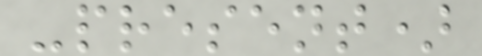-present)
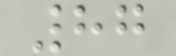87
